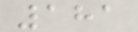181
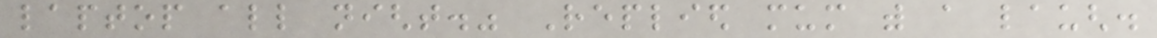laptop all night." Replied mum with a laugh.
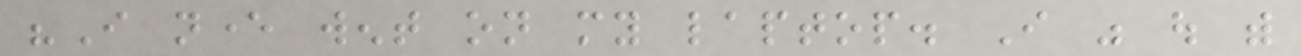"I never went on my laptop. I was out with
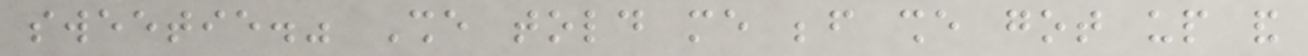sweetie." She told me before she got up and
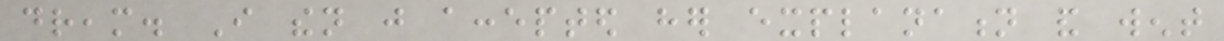dream. I then just accepted her explanation and went
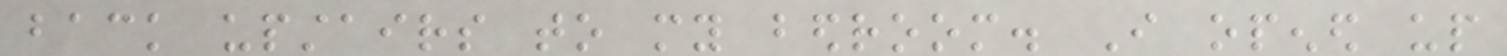back upstairs to my bedroom. I opened up
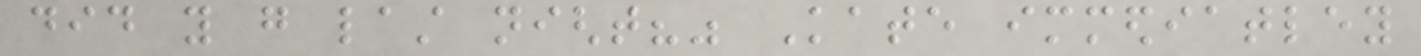did you go last night?" Kate immediatley
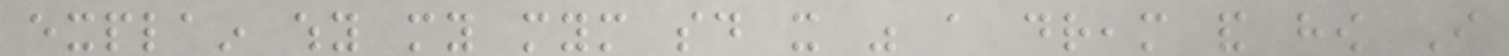explain why my mym said it was a dream and how I
